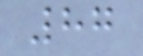87
